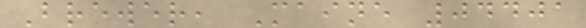Brewer, Maine 04401
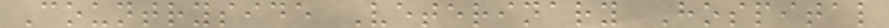Countryside Veterinary Hospital
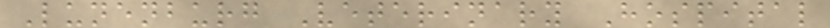Lunenburg Veterinary Hospital
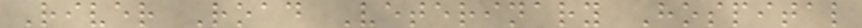River Road Veterinary Hospital
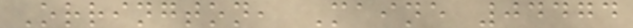Orrington, Maine 04474
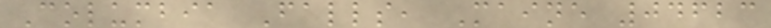Columbia Falls, Maine 04623
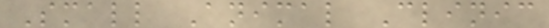Small Animal Clinic
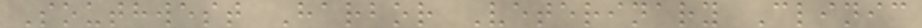Southwest Harbor Veterinary Clinic
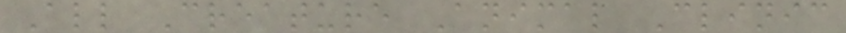All Creature Animal Clinic
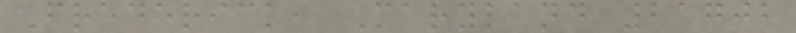Frederick, Maryland 21702
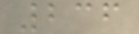236
